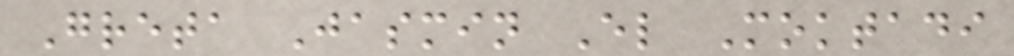Greta Jasmin El Moktadi
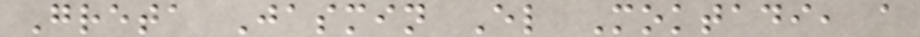Greta Jasmin El Moktadi, a
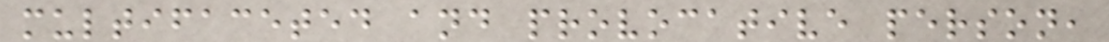multifaceted and provocative person,
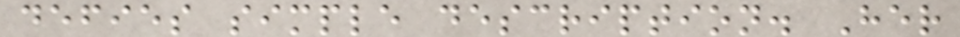defies simple description. Her
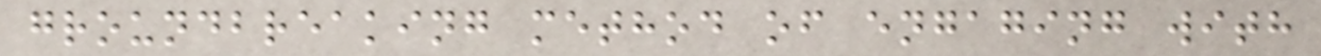groundbreaking method of engaging with
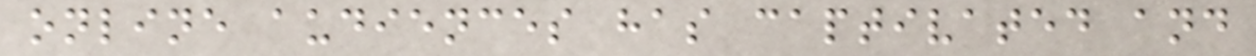online audiences has captivated and
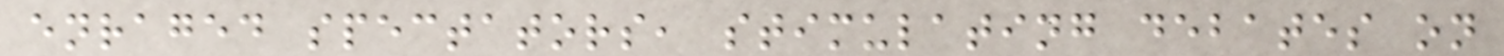enraged spectators, stimulating debates on
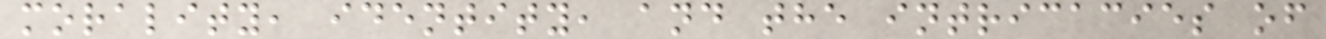morality, identity, and the intricacies of
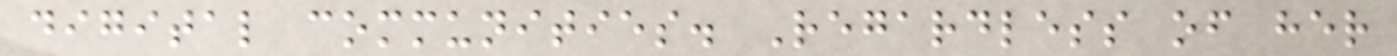digital communities. Regardless of her
